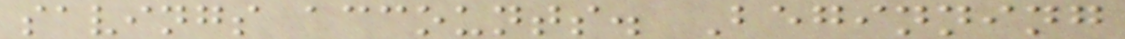savings accounts. Beginning
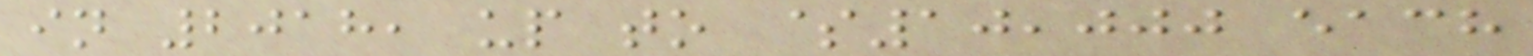in 2018, up to $10,000 each
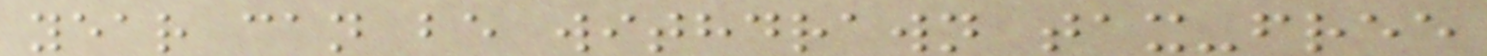year can be withdrawn tax-free
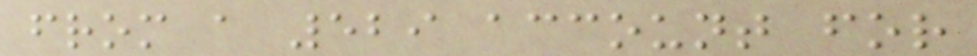from a 529 account for
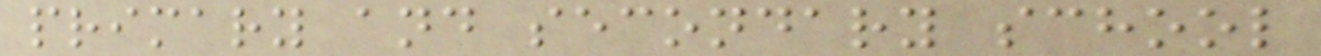primary and secondary school
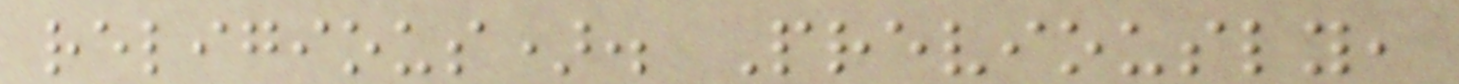religious). Previously,
